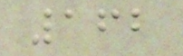162
